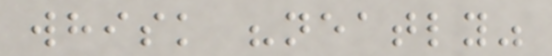whisk "neatly"
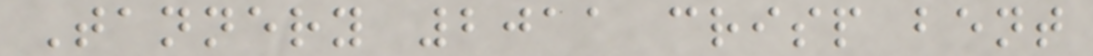Tannery 2011 crisp bent
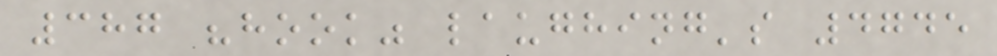387 "hook" laughing's 4745
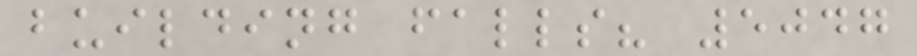building falls? 5047
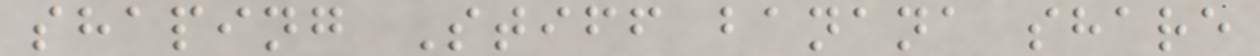shaping Stiff banana share
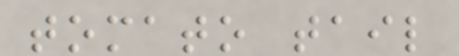tomato tail
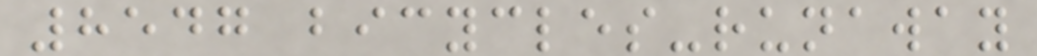8547 bicycles-runaway
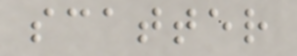scatter
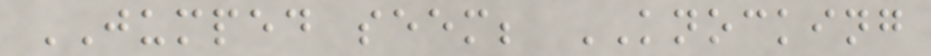JUMPED seem; KNOCKING
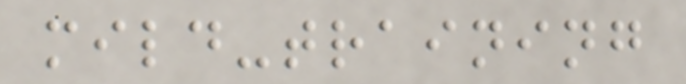mild-training
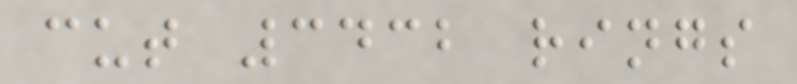cut 3432 rings
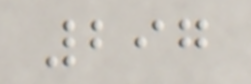297
